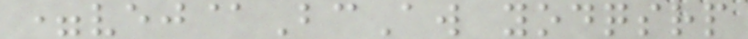=vej@BcAw yodqsrp
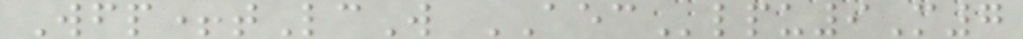Wfp+tLcW AEClpu9M7
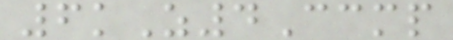6kZ4Ccmp
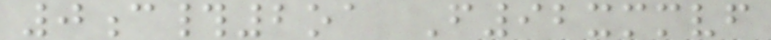0c#2oa F92xmmvf
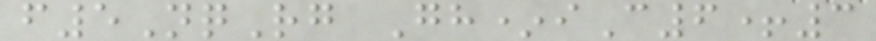f5NqRg Gh*iC6+3
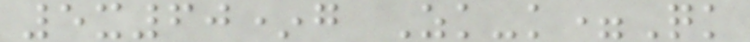5x60*g Zk-k=Qk
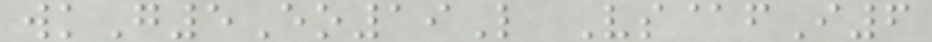wkG5Eo19L Vs@fI6
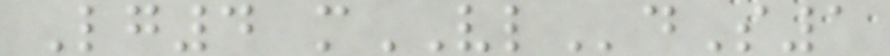Lg4 mVLdS1
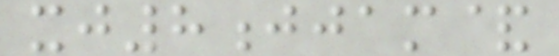xj8jjam&
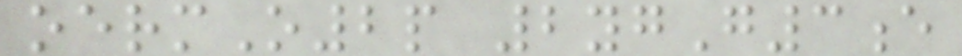oermO2p 2ygG3e
